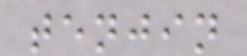tenjin
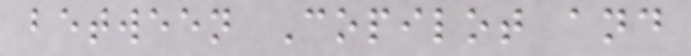between Copilot and
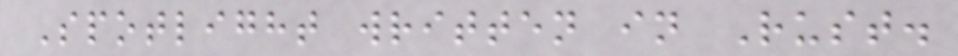Spotlight written in Rust.
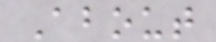About
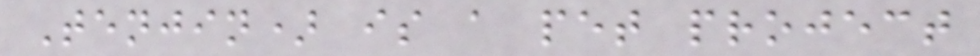Tenjin) is a pet project
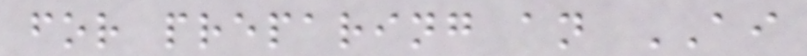for preparing an AI
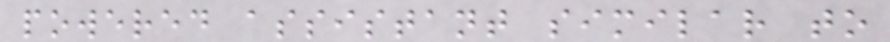powered assistant similar to
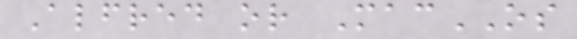Alfred or MacOS
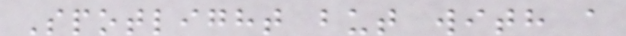Spotlight but with a
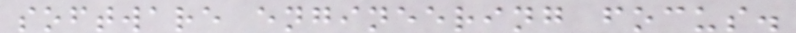software engineering focus.
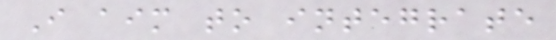I aim to integrate
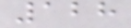128
